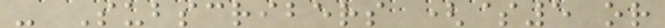- Subscribers ($5 or
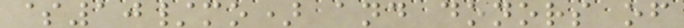$10/mo) and donors of
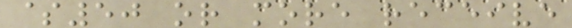$50 or more receive
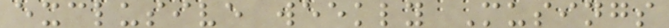exclusive weekly Musings
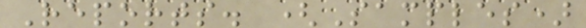Reports. (Samples)
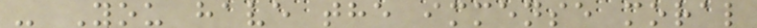- You have the immense moral
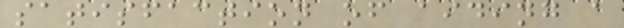satisfaction of aiding a
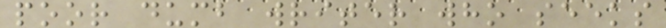poor dumb writer who seeks
